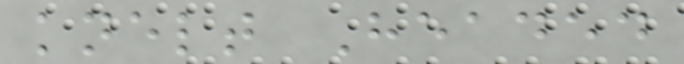knelt Headed
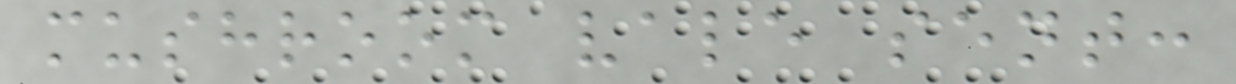mushroom vale sent:
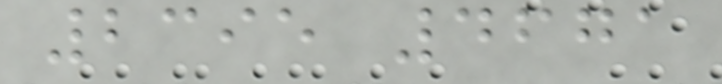2395 4671
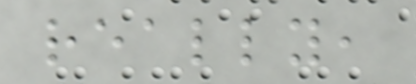really,
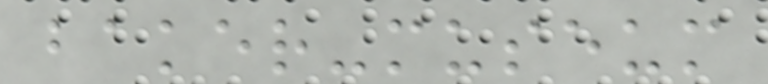baker-museum
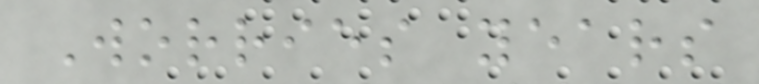Worries years
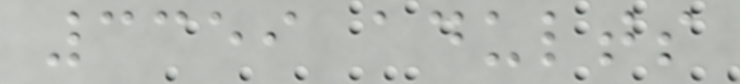3359 adults
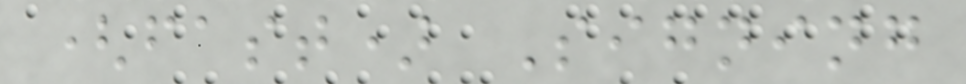(fast) Signing
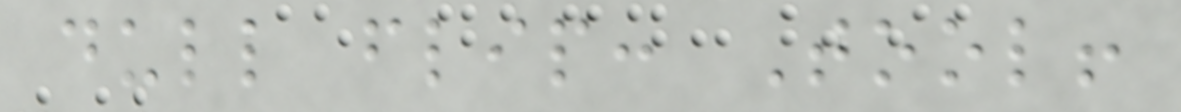dull flip: Tool!
